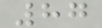87
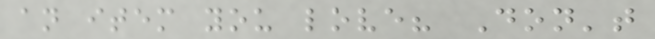an item you love? Don't
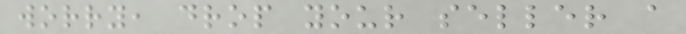worry, drop your seller a
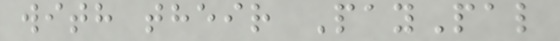with their PayPal
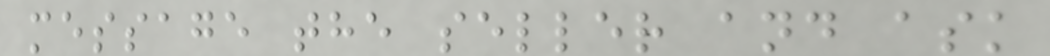message the seller and ask
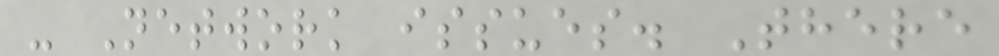- Network issues. There
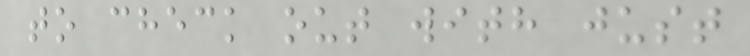to check out with just
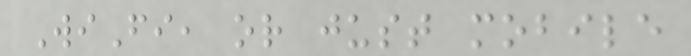WiFi, or just mobile
